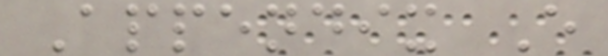Appendix E
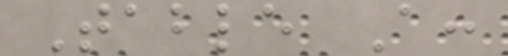Table A:
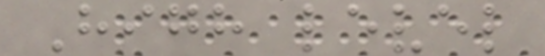High level
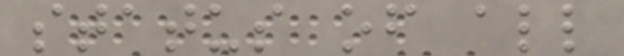status of all
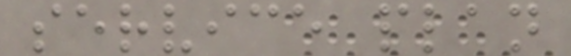service plan
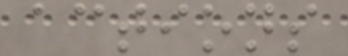actions
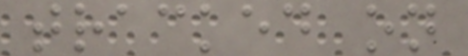tracked on
